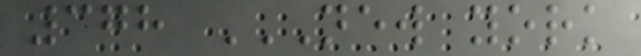378 NEW YORK
